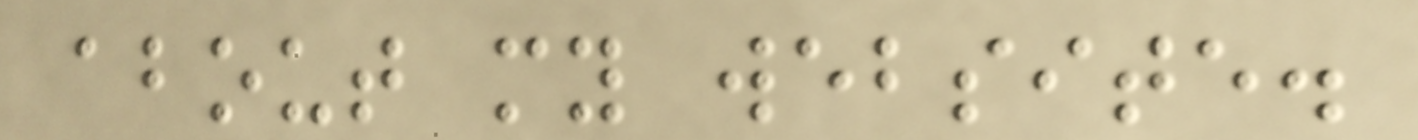about my website.
